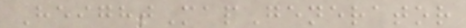HeightMapGenerator
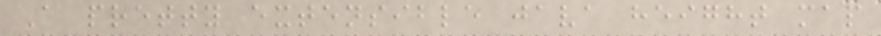A pretty extensible java height map
